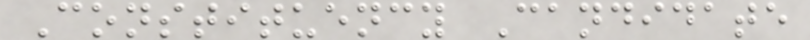Constituency Candidate
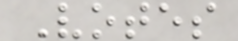Votes
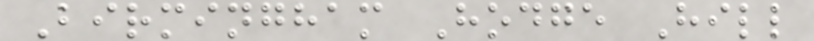Birmingham Hodge Hill
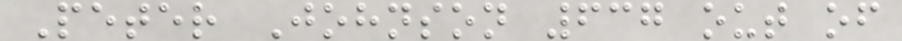Peter Johnson 637 out of
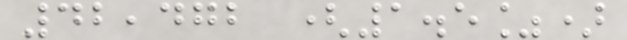42,472 (1.5%)
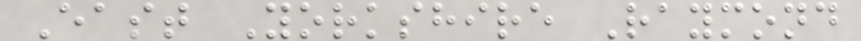East Yorkshire Raymond
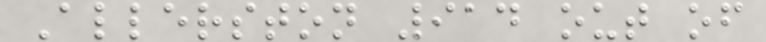Allerston 914 out of
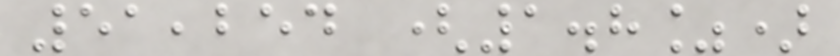51,254 (1.8%)
